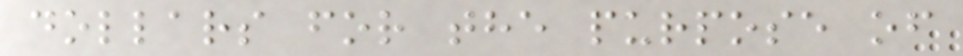dollars for the purpose of
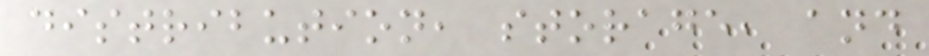distribution, storage, and
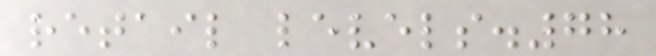retail levels.78
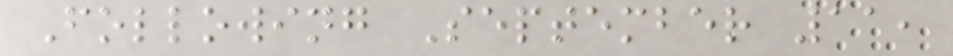Following September 11,
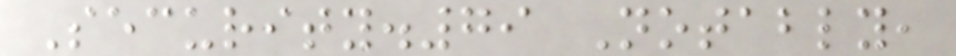Security.79 Notably,
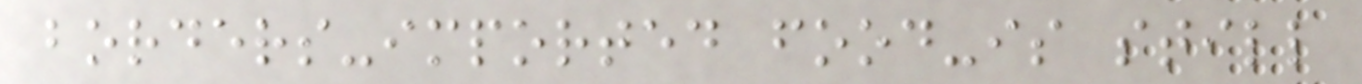borders-imported food-is still
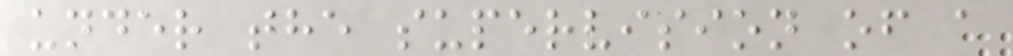under the supervision of a
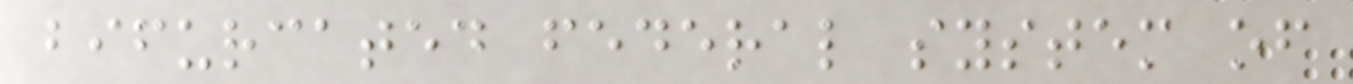bifurcated federal system of
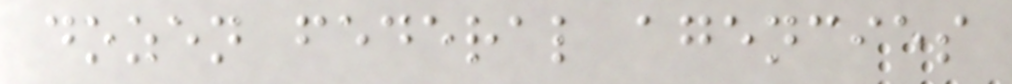dozen federal agencies
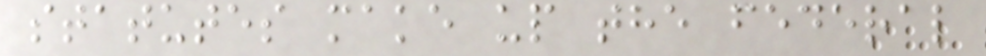statutes make up the federal
